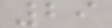29
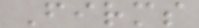Firms
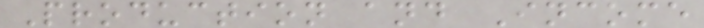Production and Income
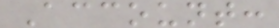Account:
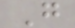G
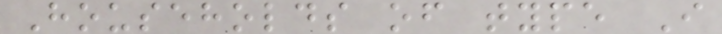Households of type I
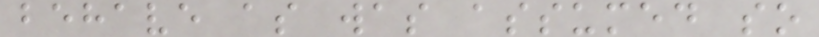behave as was assumed so
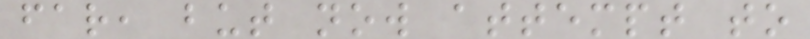far, but now attempt to
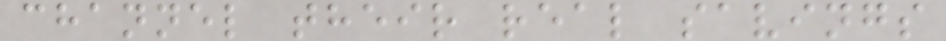channel their real savings
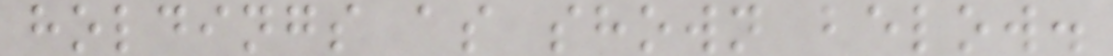holdings as shown below.
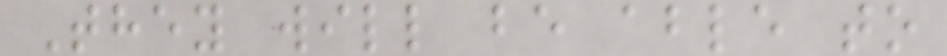They will be able to
